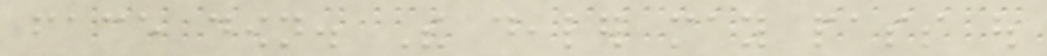face down. The dealer may pass out
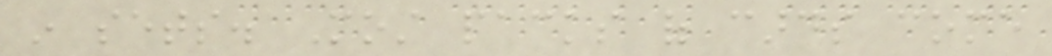in sets. Most packs of cards come
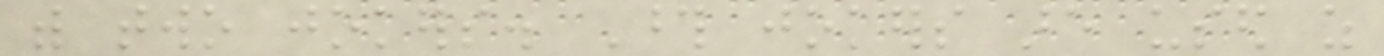with two jokers. Those jokers are used as
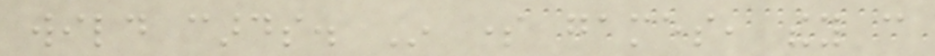wild cards. In some games, they can
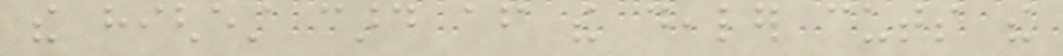the highest card after the dealer cuts the
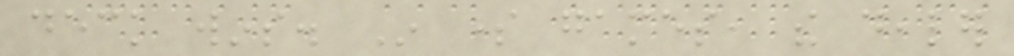deck wins. In some games, the dealer
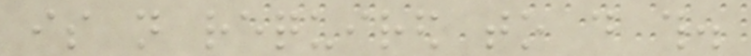is not required to do this.
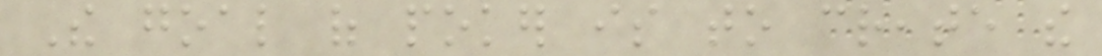The goal of poker is to create the
